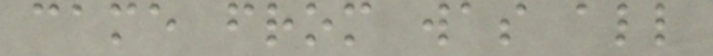came from was all
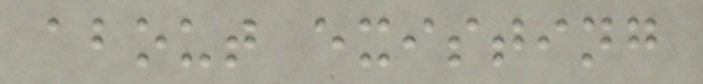about existing
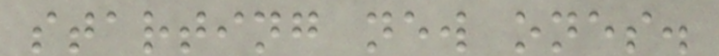starting new ones.
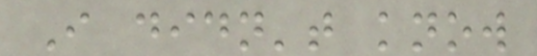I didn't know
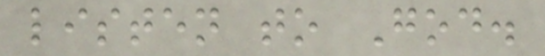listen to God.
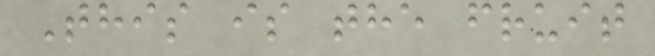This is the fruit
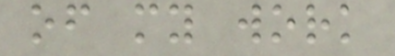of my work
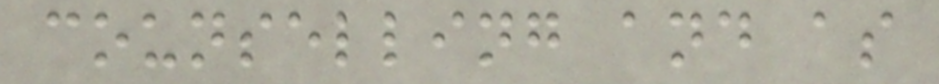counselling and as
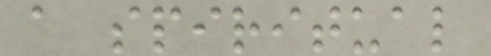a spiritual
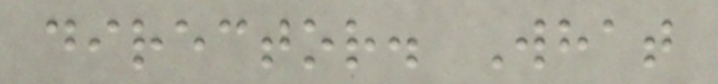director. What
